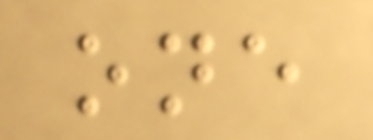one
